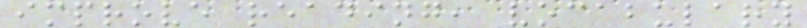improve reading, vocabulary
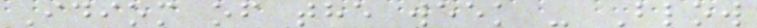Idiom of the week - Blow
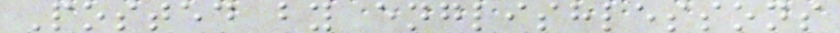Posted by englishlessons
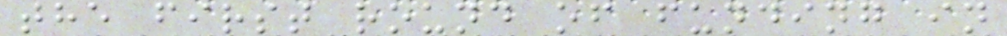the first round of funding in
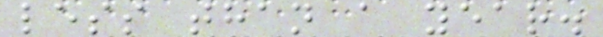less than a year.
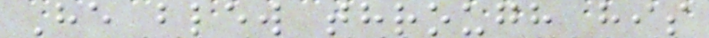He blew through his
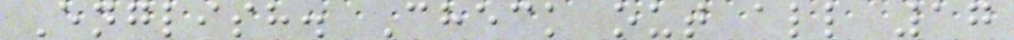English. Check out all 17
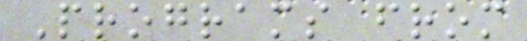Programs from
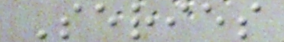Series
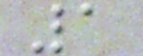1
